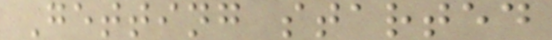Getting started
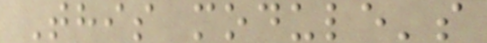This module's
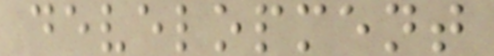development
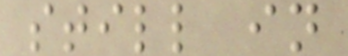still in
